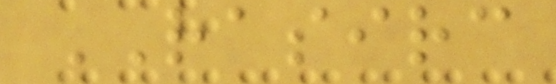RASIRC
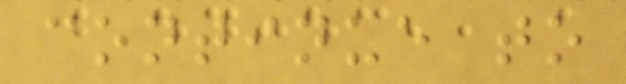continue to
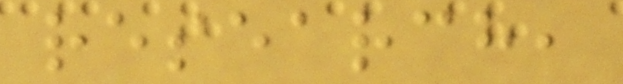research,
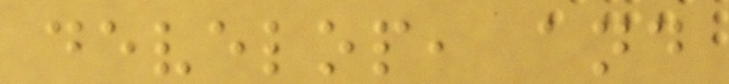develop, and
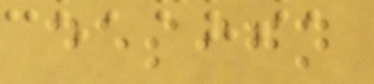design
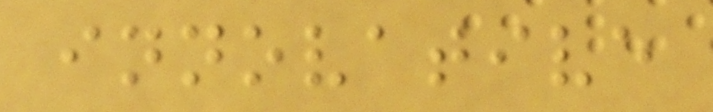innovative
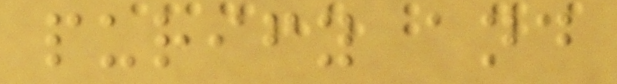purify and
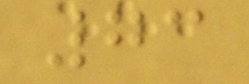73
